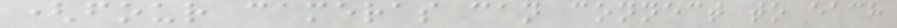(four cameras can connect to each
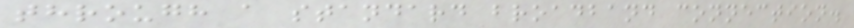through a standard broadband connection.
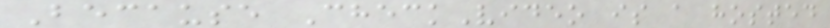Because CheckVideo is a hosted
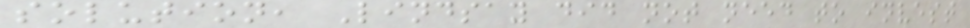solution, Lindsay did not need to invest
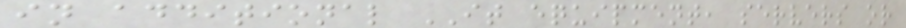in additional IT equipment, servers or
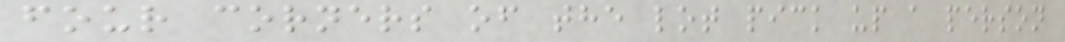four corners of the lot pick up a person
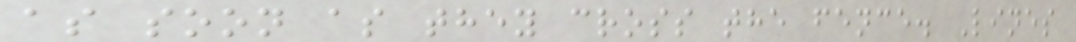as soon as they cross the fence. Lines
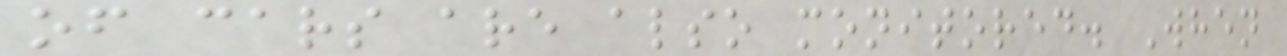of cars are also monitored. When
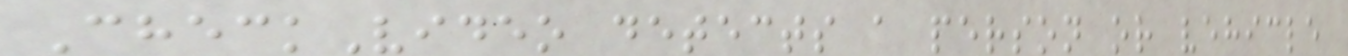CheckVideo detects a person or vehicle
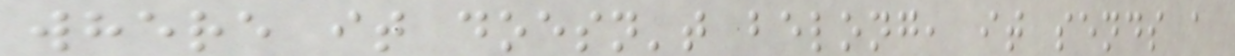where it doesn't belong, it sends a
